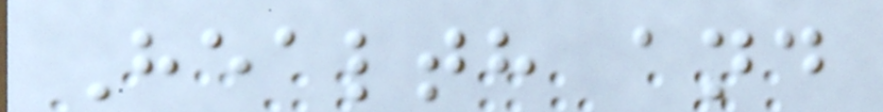Health and
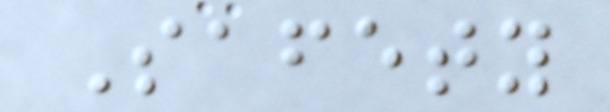Safety
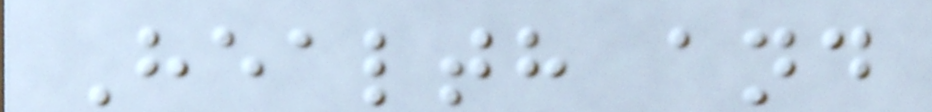Health and
